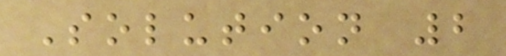Solution 2
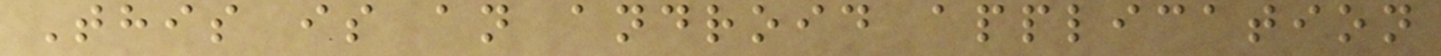This is an android application
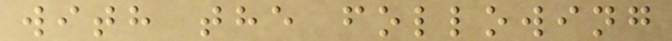with the following
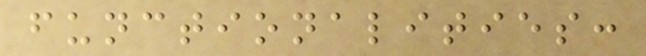functionalities:
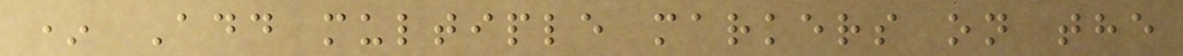* Add multiple markers on the
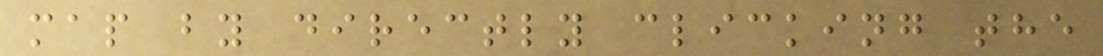map by directly clicking the
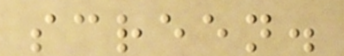screen.
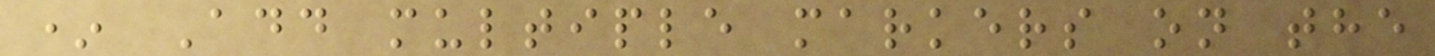* Add multiple markers on the
